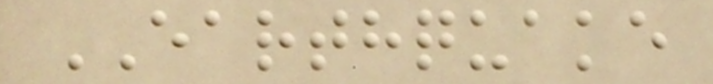EARTHQUAKE
